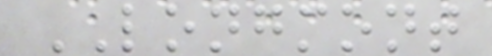LONGMONT
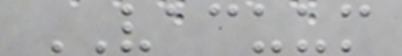VACUUM
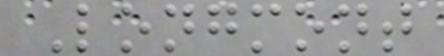Longmont
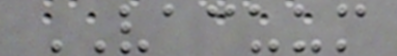VACUUM
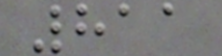811
